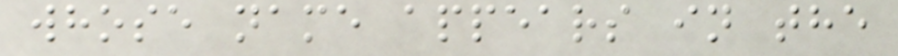whose name appears in the
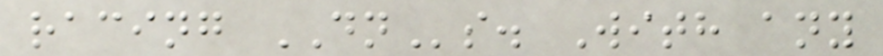racing DNs. With any
